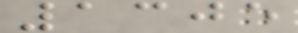1305
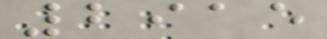2915
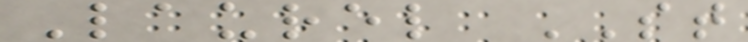Laurel ST
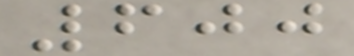600
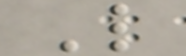L
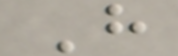H
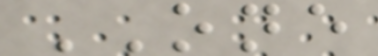ONE
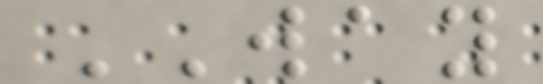WAY
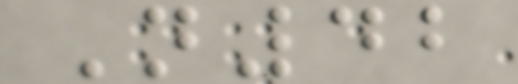N42
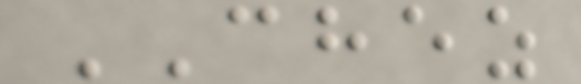CHEZ
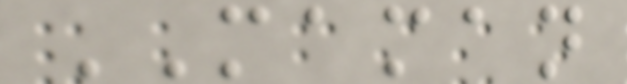MAMAN
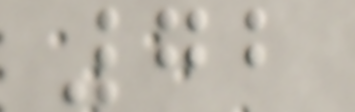72
